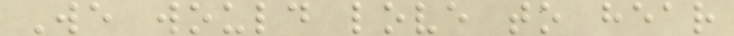We would love to hear
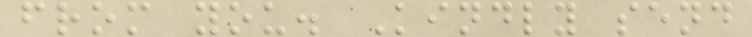from you. Kindly send
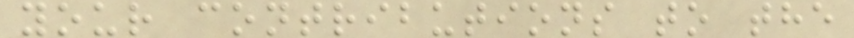your contributions to the
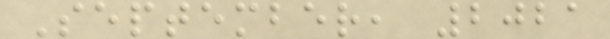September, 2021
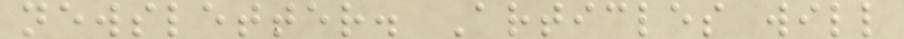newsletter. Articles will
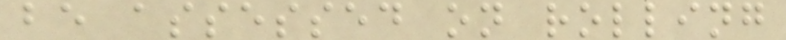be assessed on rolling
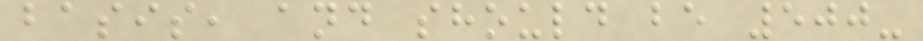basis, and should be 500-
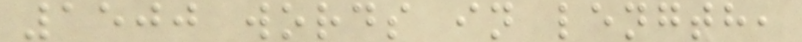1500 words in length,
